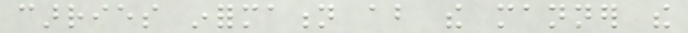carries information about the manner the
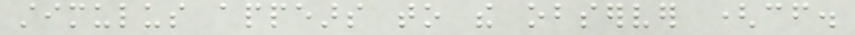stimulus appears to the observer (cf.
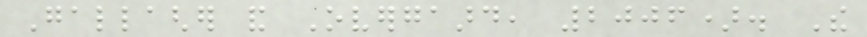Gallagher and Overgaard, 2006). The
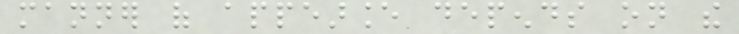manner of appearance depends on the
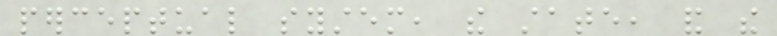perceptual system, the state, and the
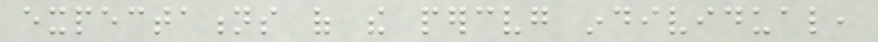expectations of the perceiving individual,
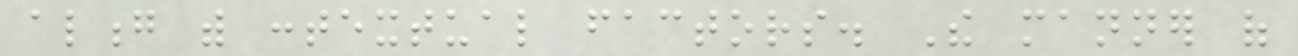along with contextual factors. The manner of
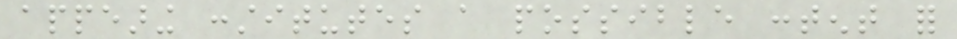appearing constitutes a possible content for
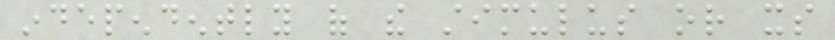independently of the stimulus or its
